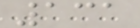131
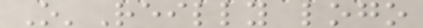O'Reilly logo
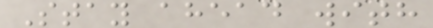Stay ahead with
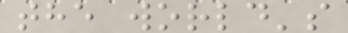the world's
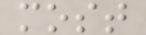most
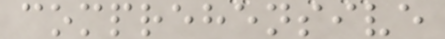comprehensive
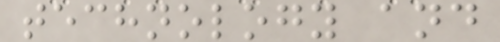technology and
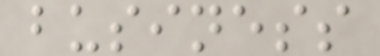business
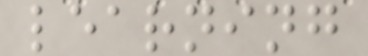learning
